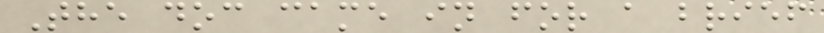The doc came in for a brief
